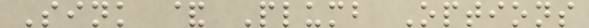Sink & Plumb Options
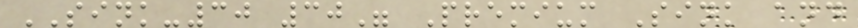SINK-30 30" Premium Sink and
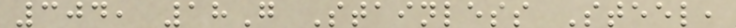304, 18G Stainless Steel,
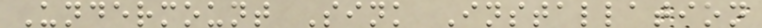Undermount Sink Installation
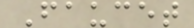Faucet
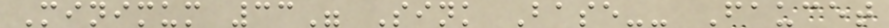Minimum 33" Sink Base-- Faucet
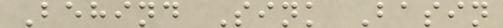Behind Sink Basin
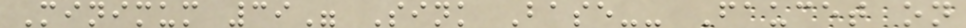Minimum 39" Sink Base-- Faucet on
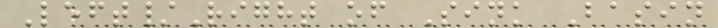Left/Right of Sink Basin
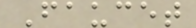Faucet
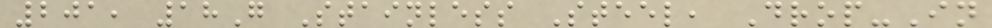201, 18G Stainless Steel, Drop-In
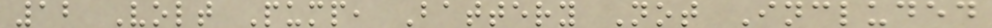12 Volt Pump, Battery Not Included
